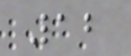12
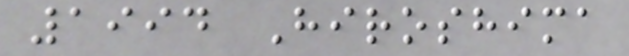1994 Hiroshima
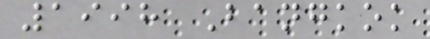1998 Bangkok
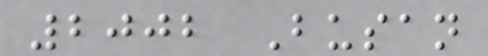2002 Busan
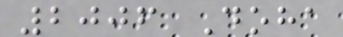2006 Doha
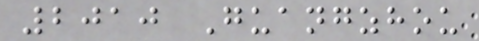2010 Guangzhou
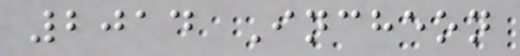2014 Incheon
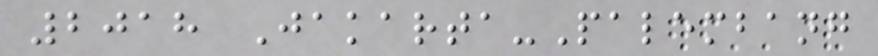2018 Jakarta-Palembang
